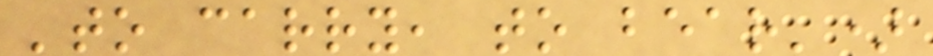'to carry, to bear')
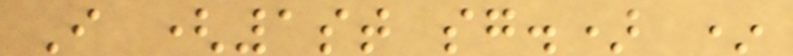I (1st sg.) *
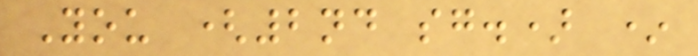You (2nd sg.) *
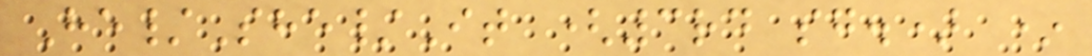He/She/It (3rd sg.) *
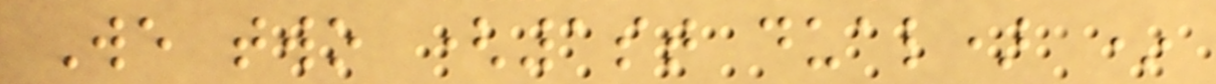We two (1st dual) *
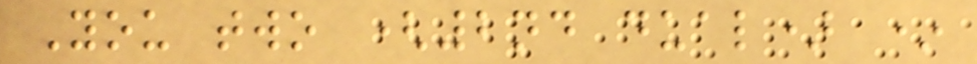You two (2nd dual) *
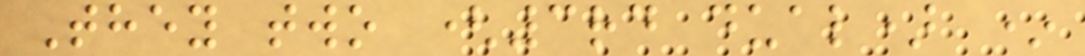They two (3rd dual) *
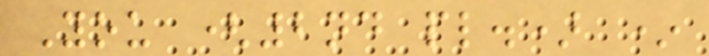You (2nd pl.) *
